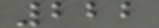222
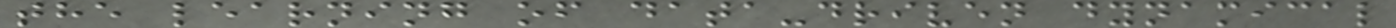the learning of data-driven dynamical
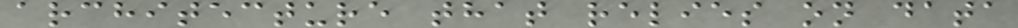architecture that relies on data
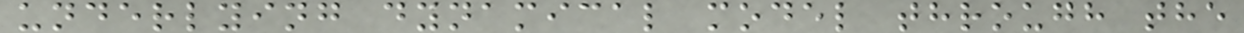underlying dynamical model through the
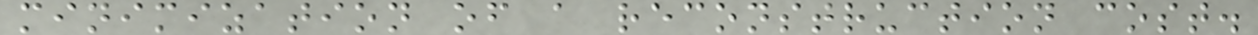minimization of a reconstruction cost.
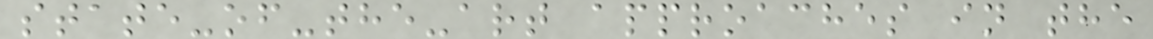state-of-the-art approaches in the
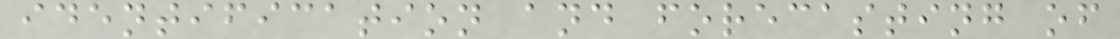identification and forecasting of
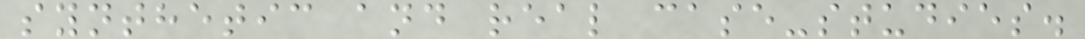synthetic and real case-studies.
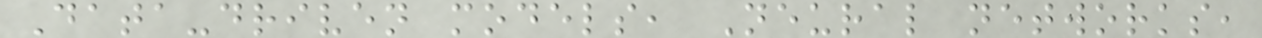Data-driven models, Neural networks,
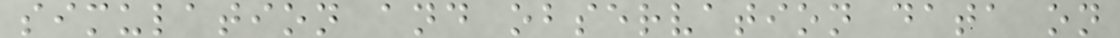simulation and observation data on
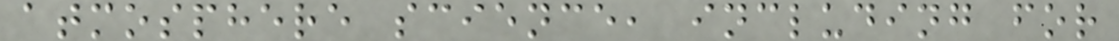atmosphere science, including for
